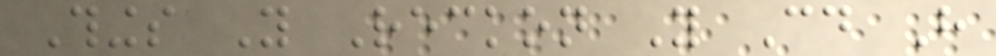Things You Reckon You Could Have
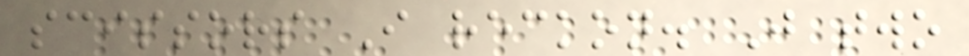scissors I reckon. Just two
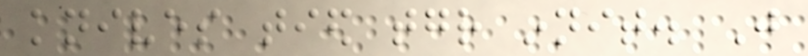knives tied together innit. Just
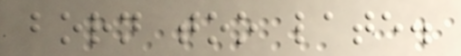born too late.
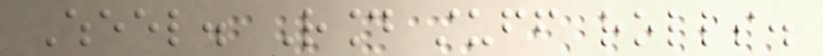Wheel. Round stuff rolls.
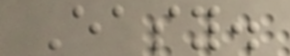Easy.
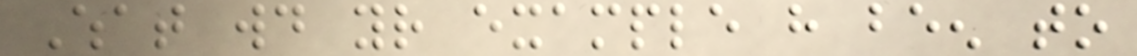What would your example have been to
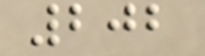202
